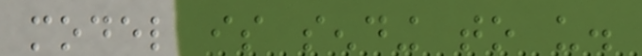model is sending to us.
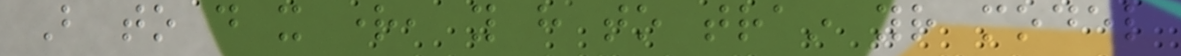But to do it right, you have to train your model
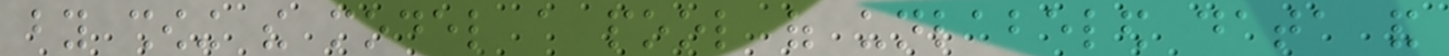by showing the model a pool of unlabeled data and
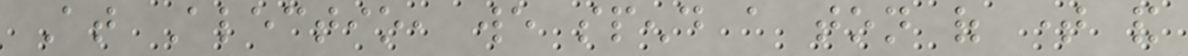At Alectio, we spend a ton of time and
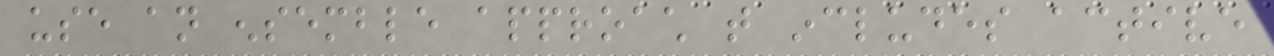use an ensemble approach that includes active
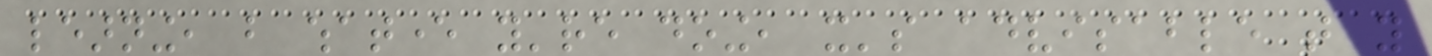learning, but whatever you're doing, it's advisable that you
